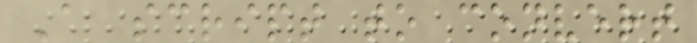A script to convert
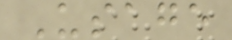Usage
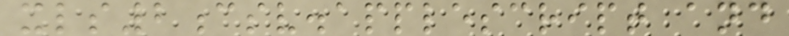xls2csv.applescript and
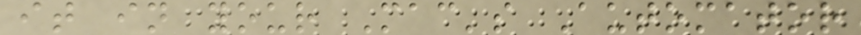it in your Mac's Automator
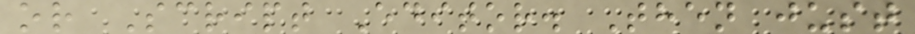or Script Editor. Then just
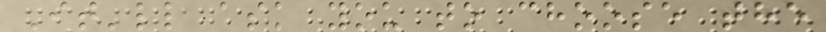It'll ask you to choose the
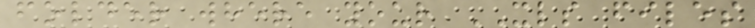folder where your XLS files
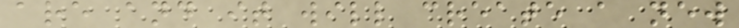are and it will create a new
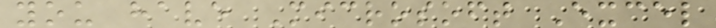you have Microsoft Excel
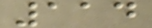114
